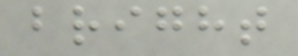bright
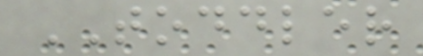TODDLER
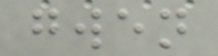gwen
